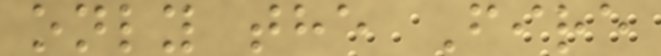only the Fire
